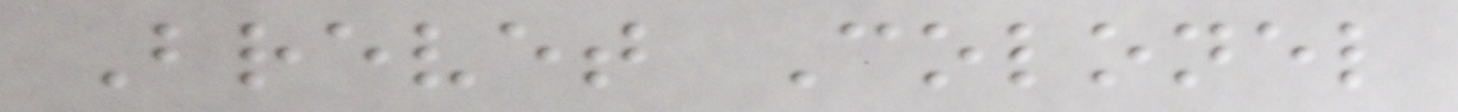Brevet Colonel
